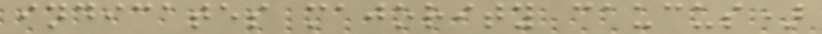indicates majority caucus)
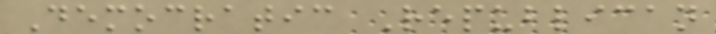Democratic Republican
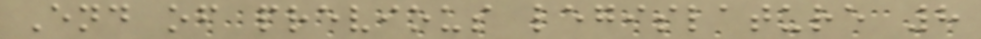End of previous legislature 8
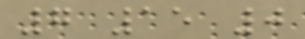7 15 0
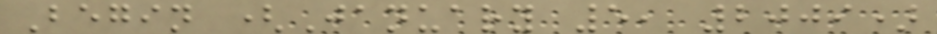Begin (January 5, 2009)
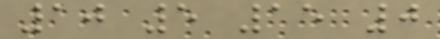10 5 15 0
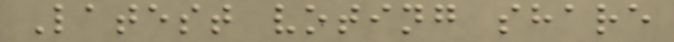Latest voting share
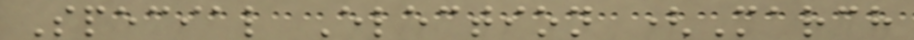Special Election (March
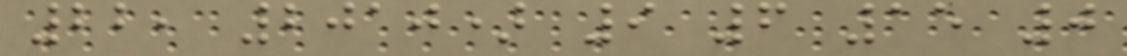22, 2010) 9 6 15 0
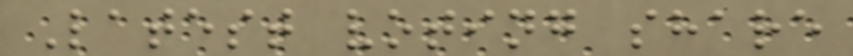Latest voting share
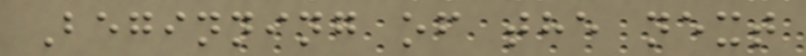Beginning of the next
